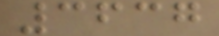3637
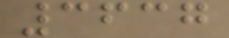3637
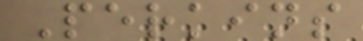Perkins
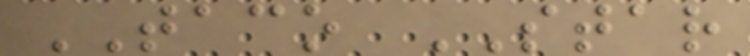TACO STAR
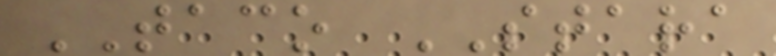TACO STARA
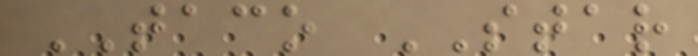TACO STAR
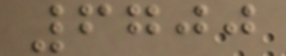6700
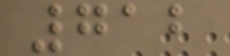712
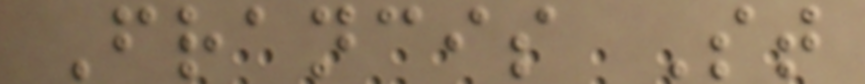Francis St
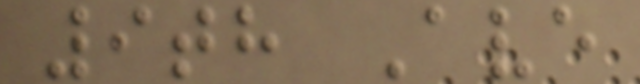9th Ave
